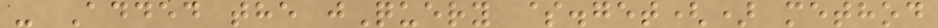- Added the jQuery $.get() method
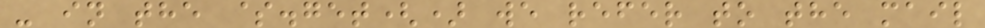- in the $.get() we refer to the mail
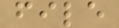file
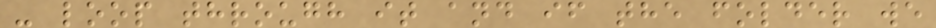- loop through it and if the folder we
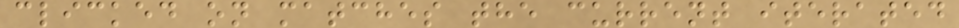clicked on matches the current iterated
